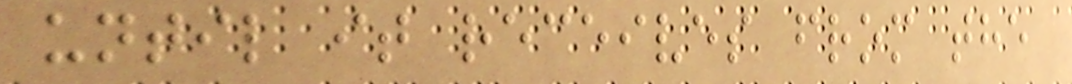until it receives from the
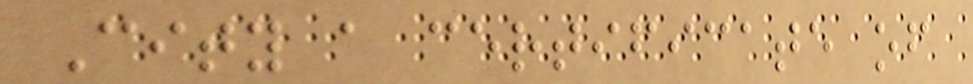City a certificate of
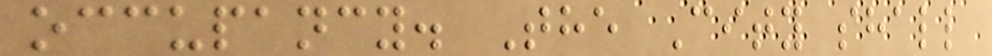occupancy. The City shall
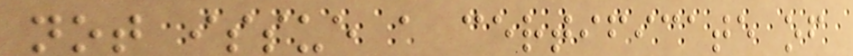not issue a certificate of
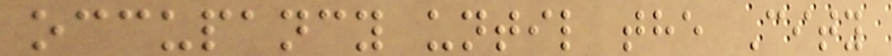occupancy until the City
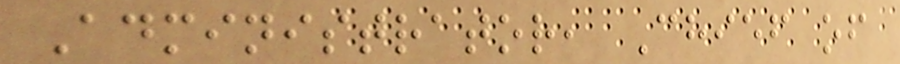Administrator, Chief of
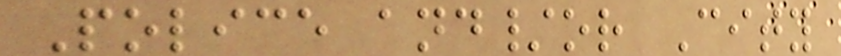Police and/or City
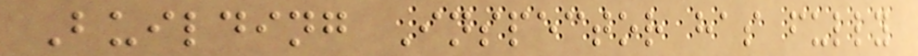Building Inspector has fully
